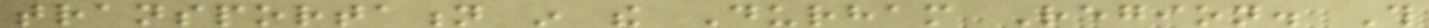transportation in the Durham Region. This
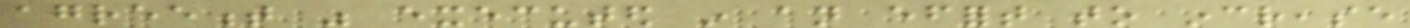agreement was executed in an effort to increase
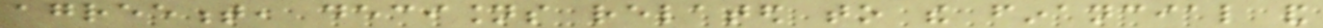agreement, decisions related to the financial and
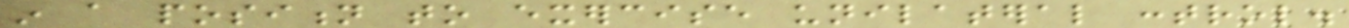in a position to exercise unilateral control.
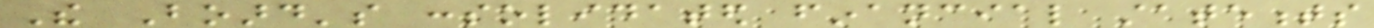The Board's consolidated financial statements
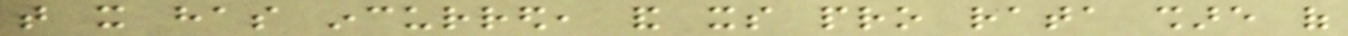that it has incurred, and its pro rata share of
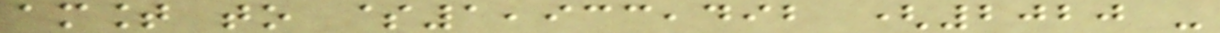amount to $1,933,492 (2020 -
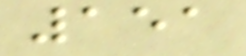151
